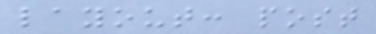layout: post
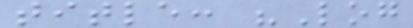title: "Log
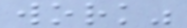work"
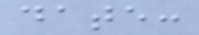date:
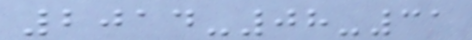2014-08-31
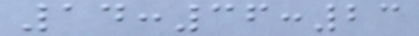14:36:23
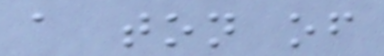a ton of
